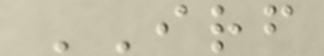IRF
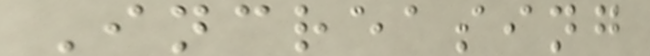Increasing
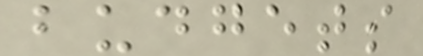budgets
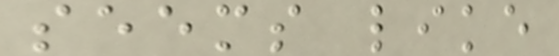seems like
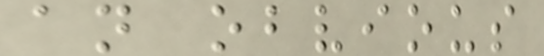an obvious
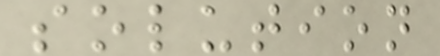solution
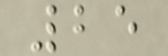25
